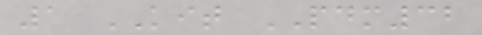1 KIT PDM32
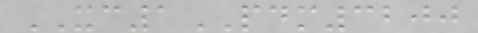XC1PDM3200
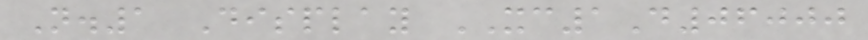N.1 Display XC1D06000
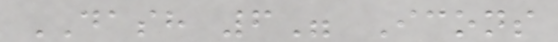DASH 6" Icons
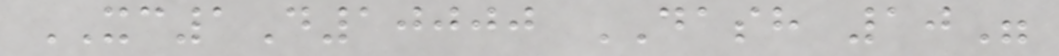XC1D10000 DASH 10"
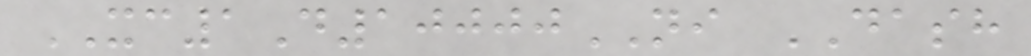XC1D10000NI DASH
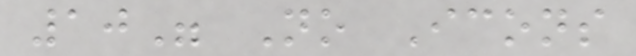10" No Icons
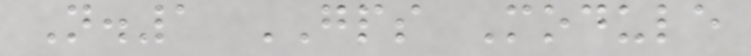N.1 GPS Module
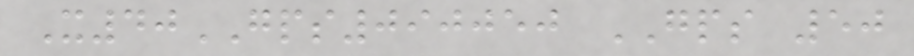X40GPS090050 GPS 50
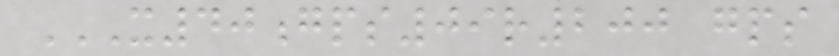X40GPS09R200 GPS
